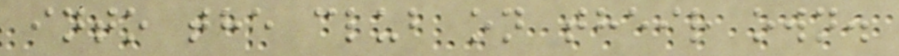into the club on their own.
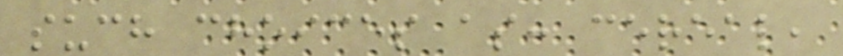such choices as: cereal,
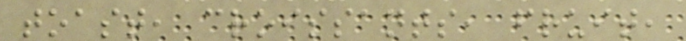toast, croissants, fruit,
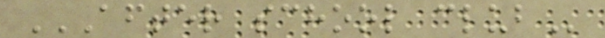AFTER SCHOOL CLUB
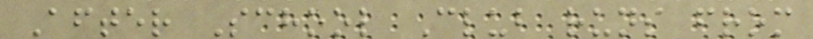After School Club runs from
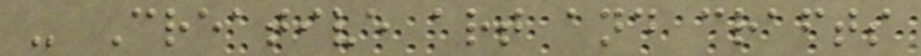- Creative art and crafts
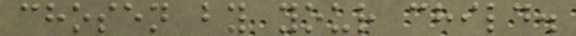chosen by your child.
